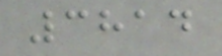3814
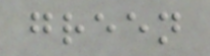green
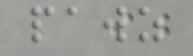pawz
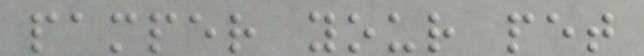pamper your pet
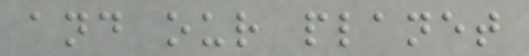and our planet
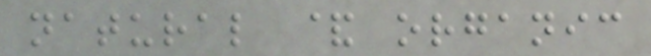natural & organic
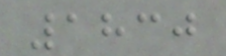1830
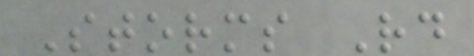Storms Rd
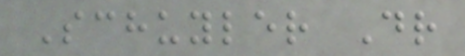Schuyler Dr
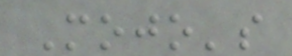Mojo's
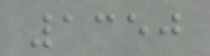1350
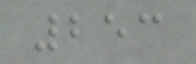253
